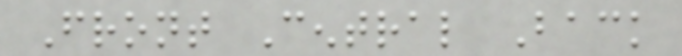Front Central Back
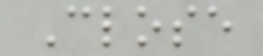Close
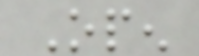Open
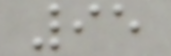95
